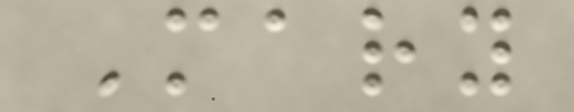Mary
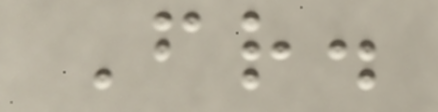Fr.
